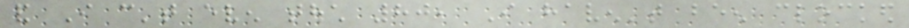and I can't even touch 80, I haven't been clocked
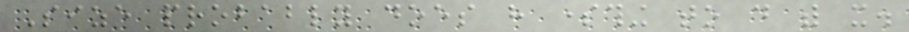Size probably does have something to do with it.
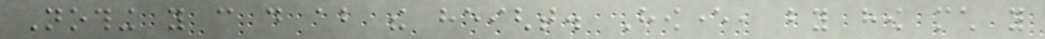Nothing you can do about the height. However, by how much you
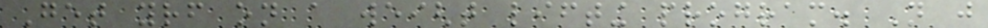Get yourself on a weight lifting program. Not just
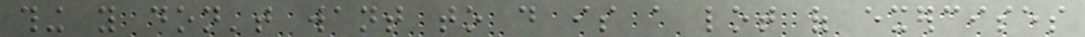thing you don't want to do is a lot of exercises
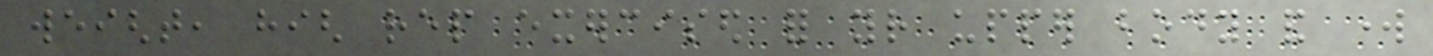weight, high rep exercised for your upper body and work
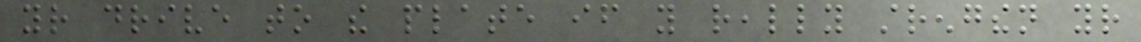your drive to the plate if you really strengthen your
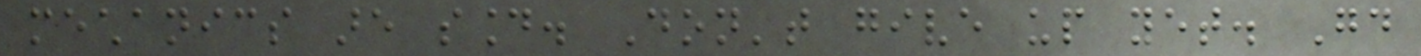mechanics are sound. Don't give up yet. Good
